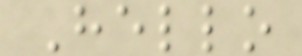Hello
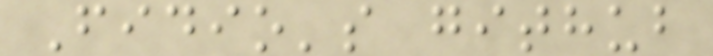Fidio's github
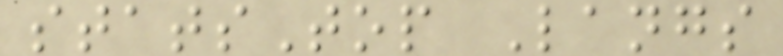statsTop Langs
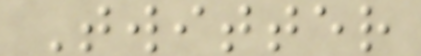Twitter
